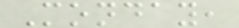Monday,
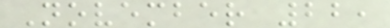November 22,
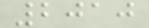2010
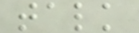talk
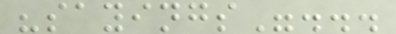"sayings"...
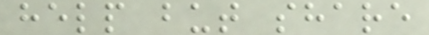help but share
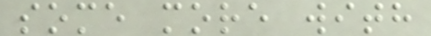some more with
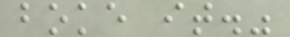boke it."
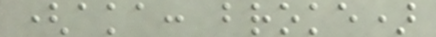(aka: broke)
